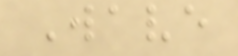Wave
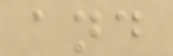and
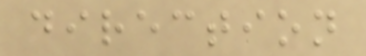direction
